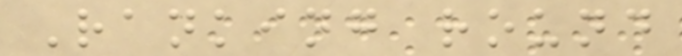Ranking round
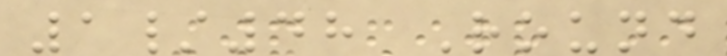1/48 Round
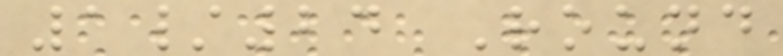1/24 Round
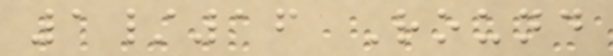1/16 Round
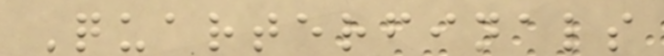Quarterfinals
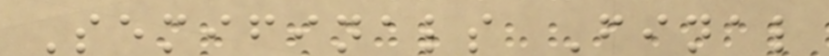Semifinals Final
